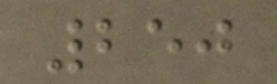250
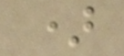)
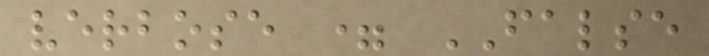verbose = FALSE
